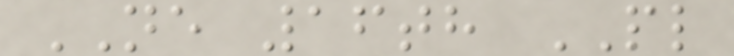NE 16th PL
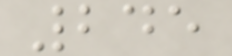245
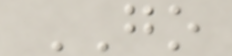GO
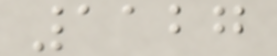1127
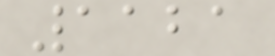1121
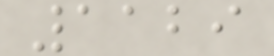1129
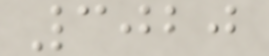3020
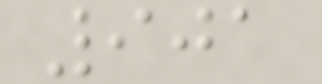901
